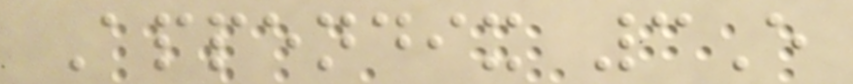Appendix 3E
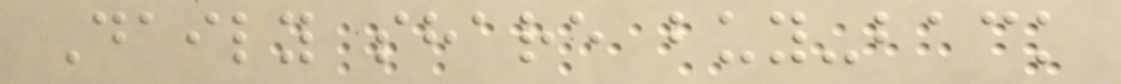Daily share buy-back
